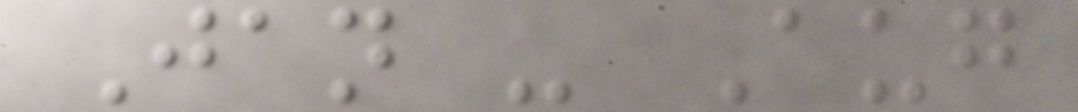Jan - Aug
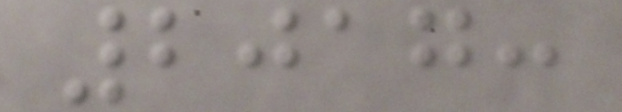2017:
